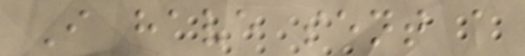I have sent a
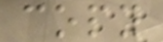copy
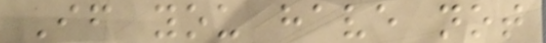If you have not
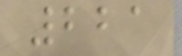221
